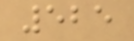525
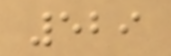529
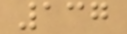137
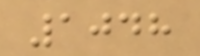1048
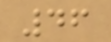46
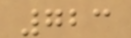723
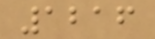1216
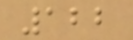122
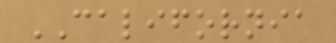CALIFORNIA
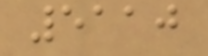5110
